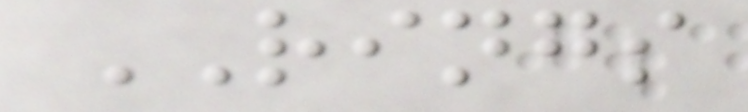RINGS
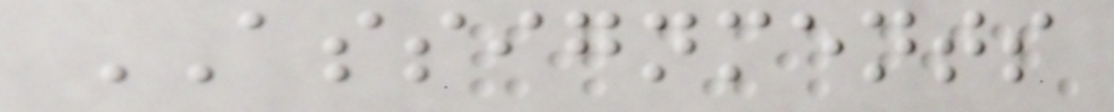ASSIGNMENTS
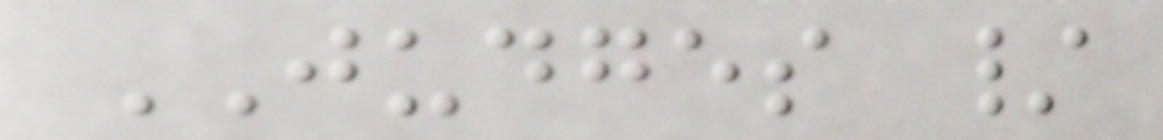JUDGES /
